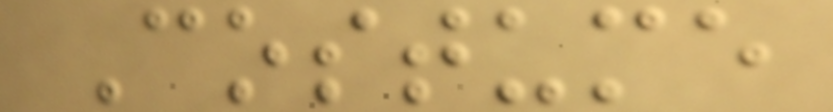Costume
